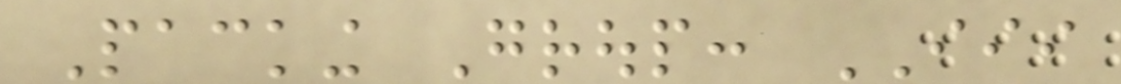Packing Group: III
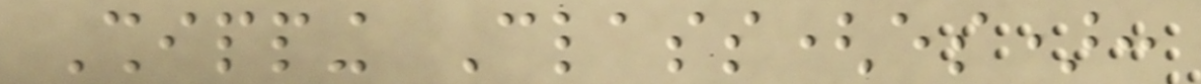Shipping Class(es):
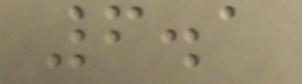6.1
